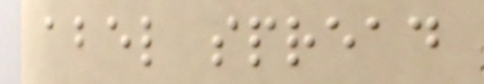abel spread
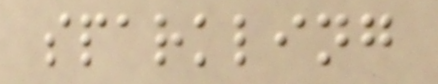sparkling
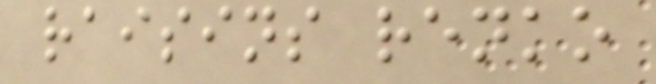raisins renko
